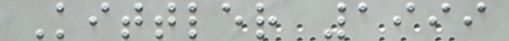Kittler 1999
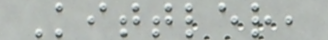Kittler,
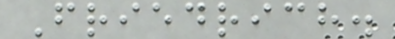Friedrich.
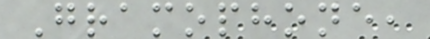Gramophone,
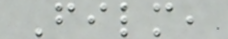Film,
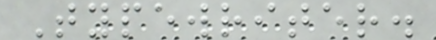Typewriter.
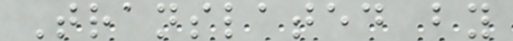Translated by
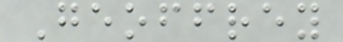Geoffrey
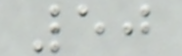50
